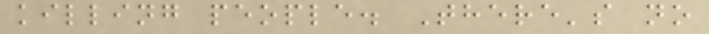killing people. There's no
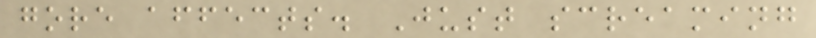gore affects. Just screaming
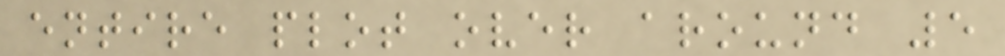entire plot over around 5
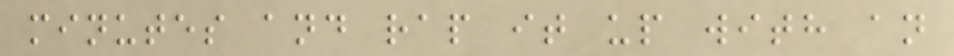minutes and rap it up with an
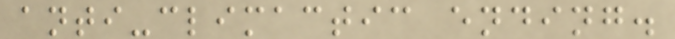anti-climactic ending.
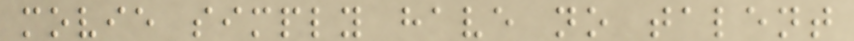movie simply have no talent
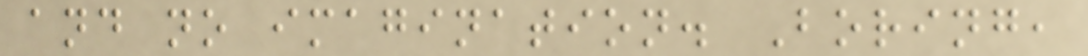and no imagination. Boring,
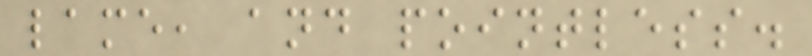lame, and pointless.
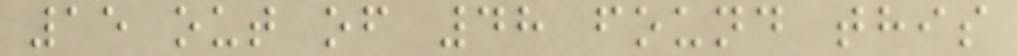15 out of 48 found this
